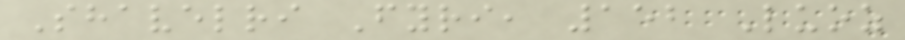Shavelri Fyri, 152 Luoz
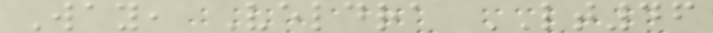Way, Veldra LT46
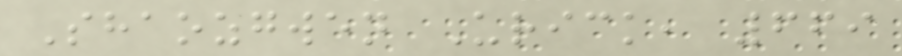Shaozgwen Urick, 669
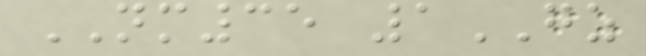NM35 1GZ
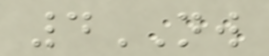4NW
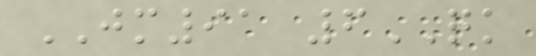JM91 6QK
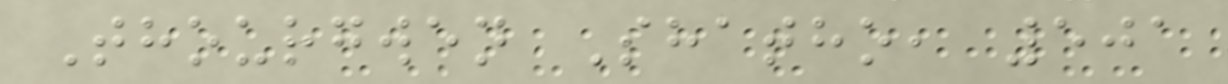Thourgwen Shatho, 501
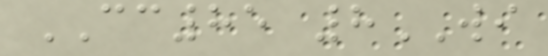CC85 8WI
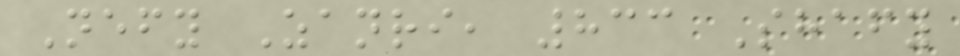Nefy Zanri, 833 Shafy
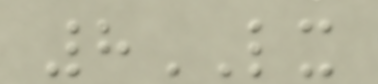8LX
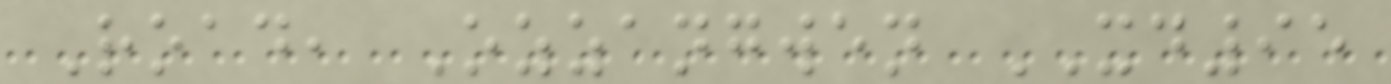Road, Ozzangwen XD95
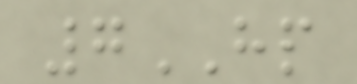7HP
